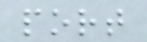port
